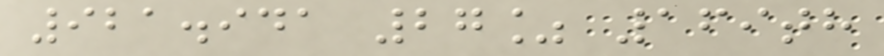921.941 27% 169th
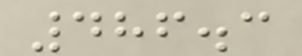486.3
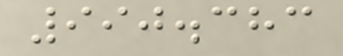990.383
